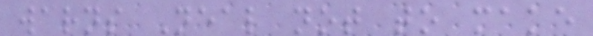warns Neal not to make
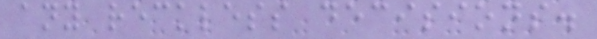any reckless decisions.
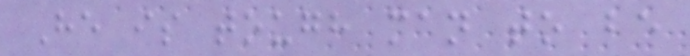He is tough man to be
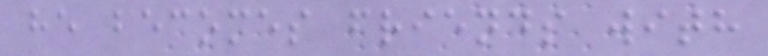he becomes friends with
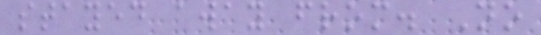stayed away from. No
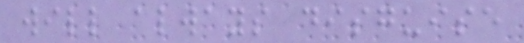will always disguise
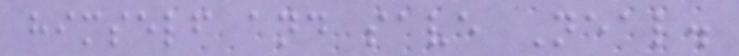himself and save Neal.
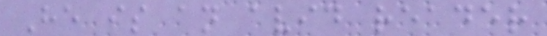He is an avid reader
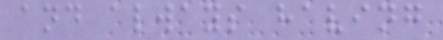and always having
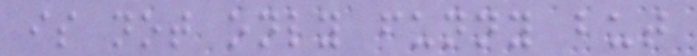is not only funny but
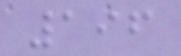196
